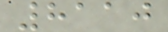8110
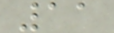11
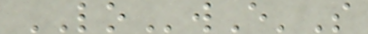LOwE'S
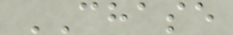CHASE
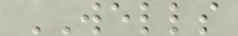WELLS
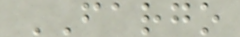FARGO
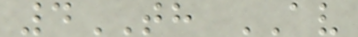4TH AV
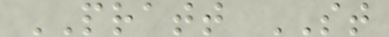PRATT ST
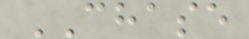CHASE
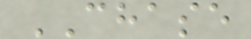CHASE
